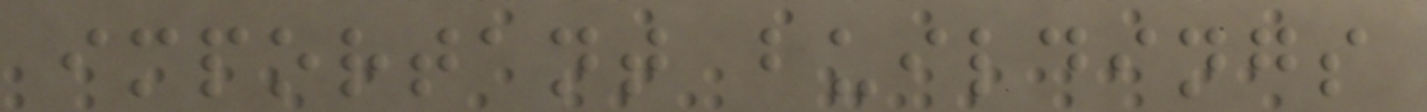important buildings
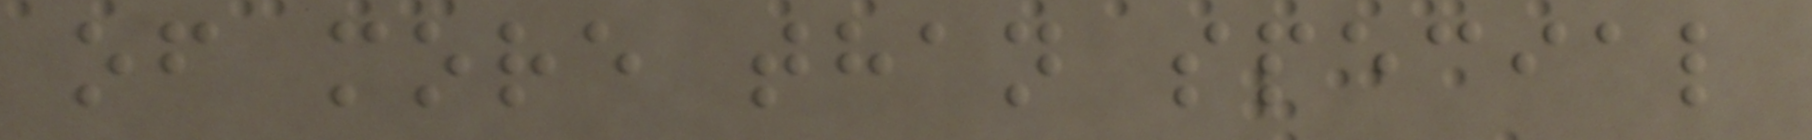of more than special
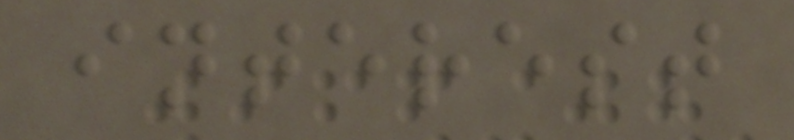interest
